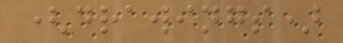(drawings)
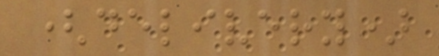(delivery)
